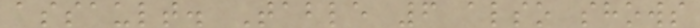assault. Table 6 also shows
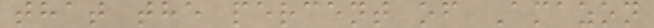that the percent of Amazon
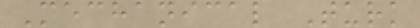Mechanical Turk
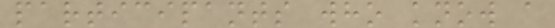participants who know a
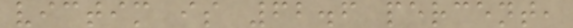victim is 62.6 percent,
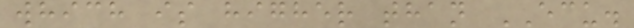which is higher than ECU.
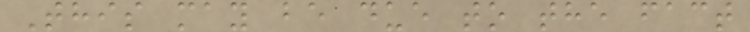This may be due to the fact
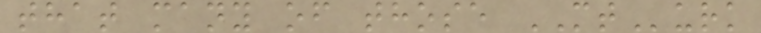that many of those MTurk
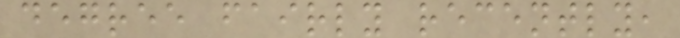degree fairly recently,
